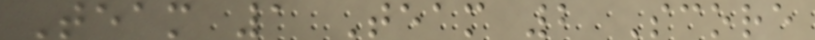Team 1 Team 2 Score
